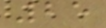25
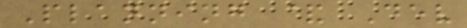Planning & Dev
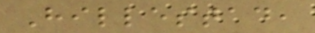Hillestad,
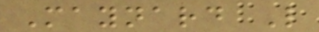Maynard L
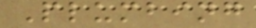Plumbing
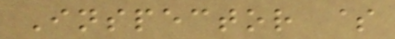Inspector $
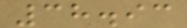38.93
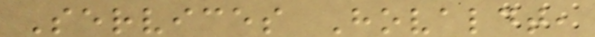Services Hovaldt,
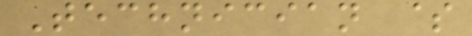Technician $
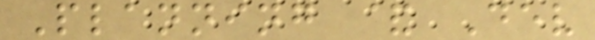Planning & Dev
